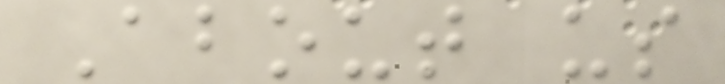About us
